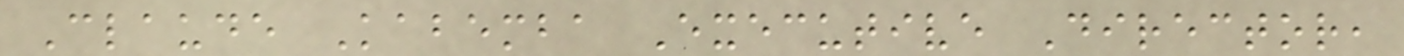Claude Kabemba Executive Director,
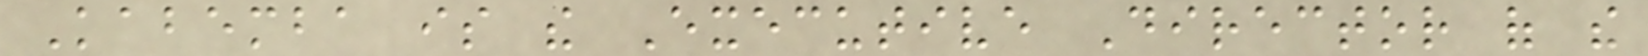Kabemba is the Executive Director of the
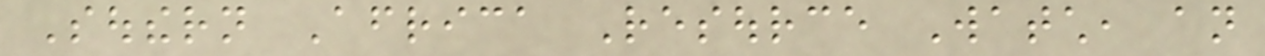Southern Africa Resource Watch, an
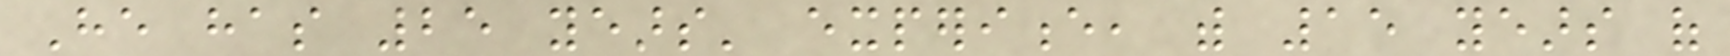He has 25 years' experience, with 15 years of
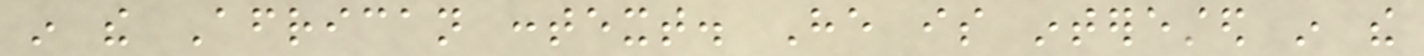in the African context. He is interested in the
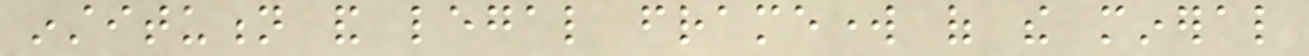institution and legal framework of the mineral
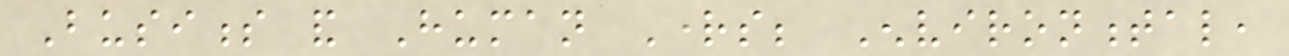Business and Human Rights; Environmental,
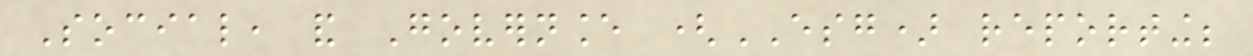Social, and Governance (ESG) reporting;
